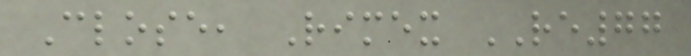Close, Rimex RE77
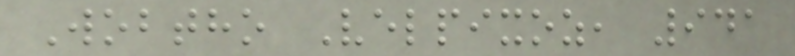Wobtho Velpixoz, 941
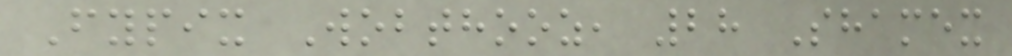Fypix Wobthooz, 28 Shamex
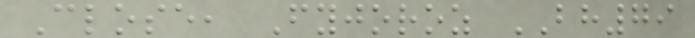Close, Fyjoroz BH79
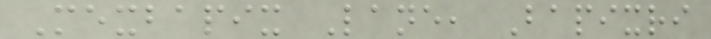Mexbapix Lane, Bapixri
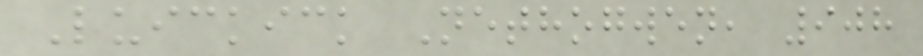Luickick Nethogwen, 908
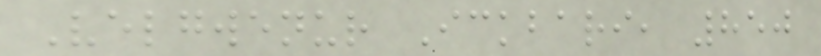Velgwenur Ickbari, 850
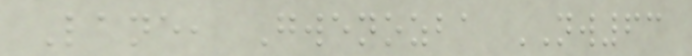Lane, Gwenozba NW63
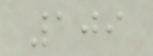109
